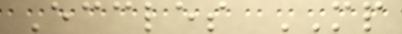Eccles MP
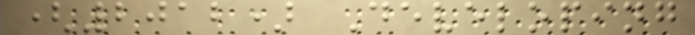(2012) Developing
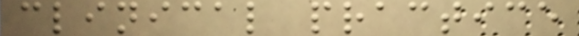clinical practice
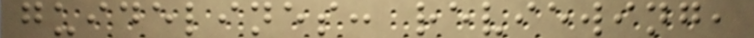guidelines: reviewing,
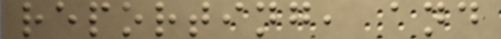reporting, and
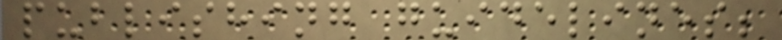publishing guidelines;
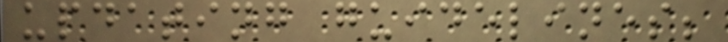updating guidelines;
